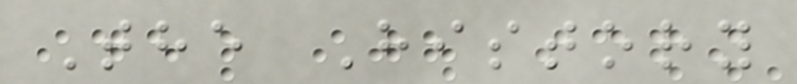The History
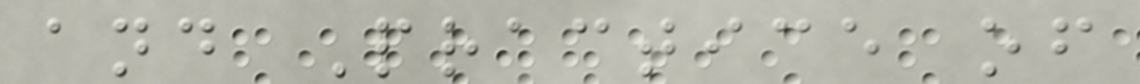and Practice of
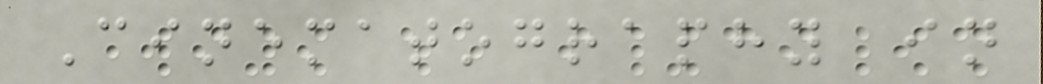Cinematography in
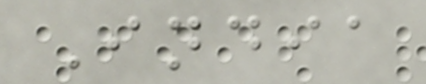India
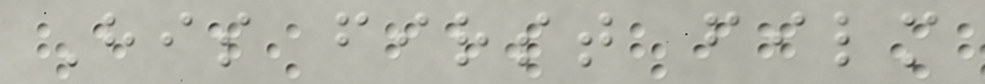His first film
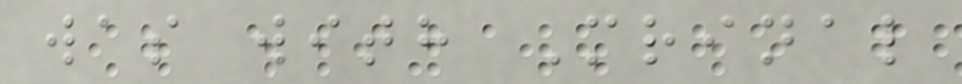was with Mrinal
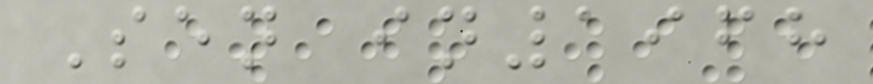Sen in1968
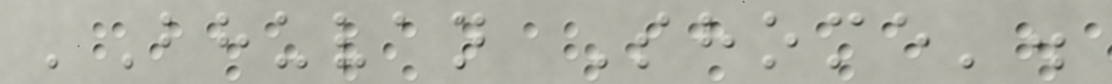'Bhuvan Shome'.
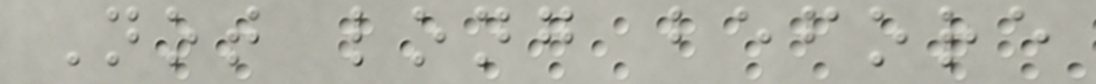Not long before
